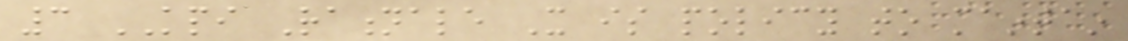3 KPI Rationale It is policy to maintain
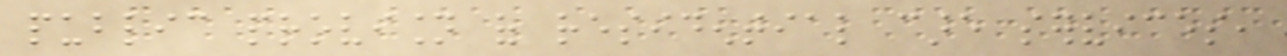public provision of residential care services,
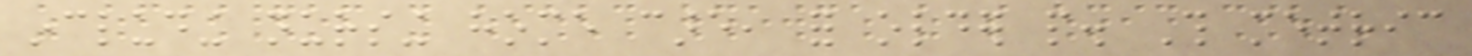including nursing home care, for older people. This metric
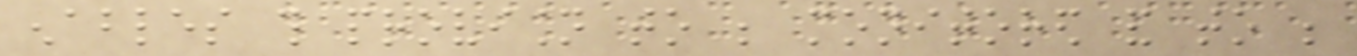enables this provision to be monitored and to be
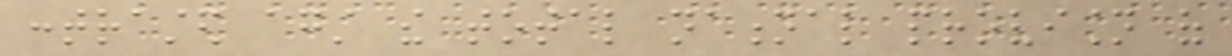contrasted against the total national provision of
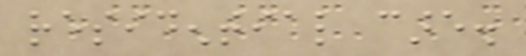residential care.
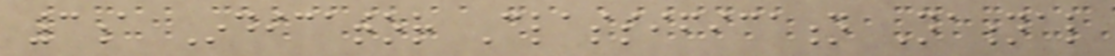3a Indicator Classification National
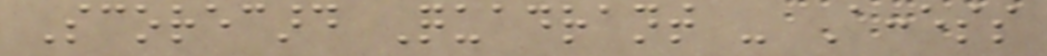Scorecard Quadrant - Access
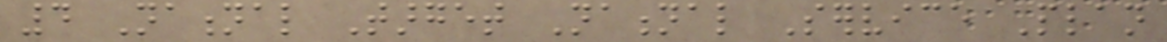4 National Target National Service Plan
